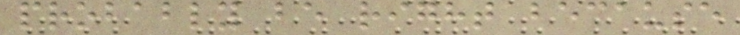probably be right because
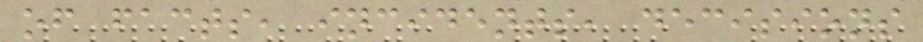of facts, incidents, decisions
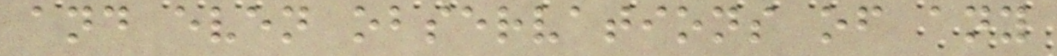and even observations of any
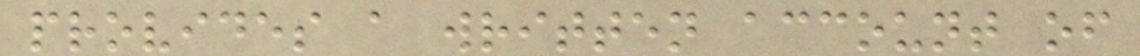provides a written account of
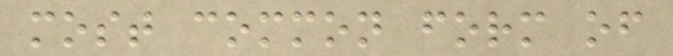most common form of
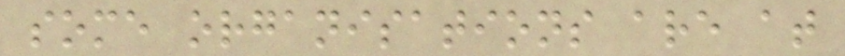some organisations are at
